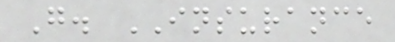G. INSURANCE
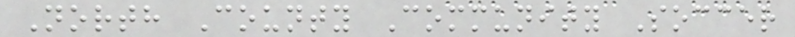North County Community Soccer
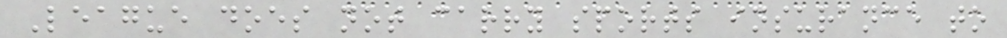League does not carry sports insurance to
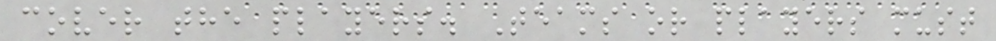cover the players. Teams or players must
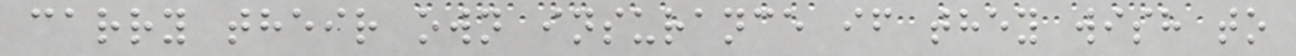carry their own insurance if they wish to
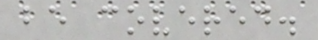be covered.
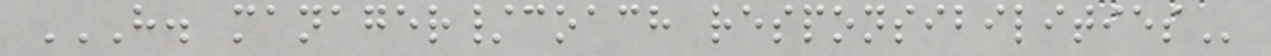H. MANAGER/COACH RESPONSIBILITIES
